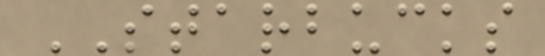STARBUCKS
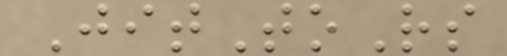JitToRs
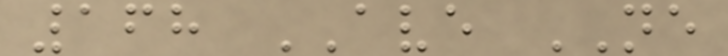168 AVE NE
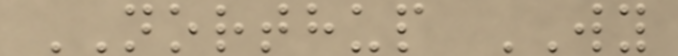NORTHUP WY
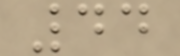44
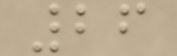26
